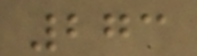273
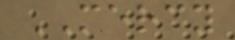MERCY
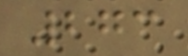273
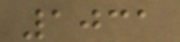1031
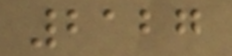2127
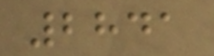2841
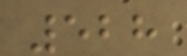528
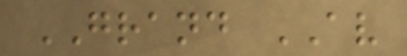GRAND AV
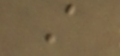A
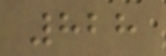828
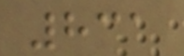831
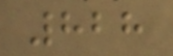828
